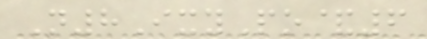N8IxyPo&6
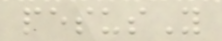pesusY
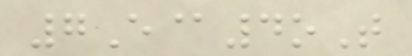7E@4oT
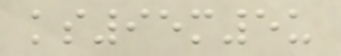ks95m5u
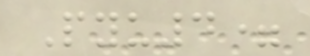Pyu4=
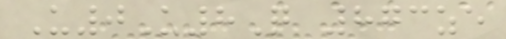U0U8Q 873ze
